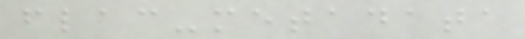flac-metadata
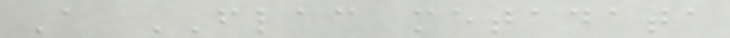A FLAC metadata
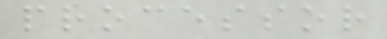processor
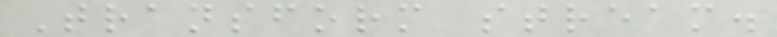Transform stream.
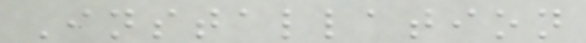Installation
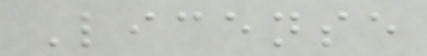License
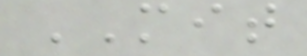MIT
